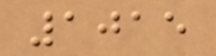1015
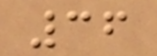36
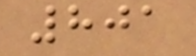801
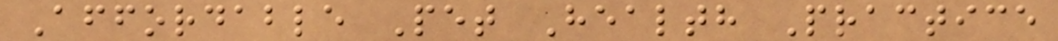Affordable Pet Health Practice
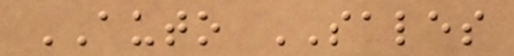AUTO SALES
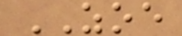ZOE
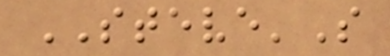STEVE'S
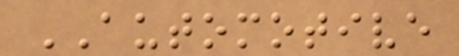AUTOMOTIVE
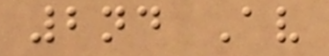2nd Av
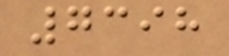7398
